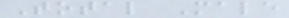Total Male
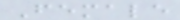Female
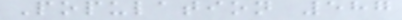Population 587
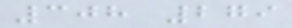308 279
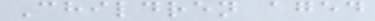Children aged
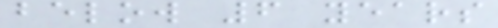below 6 years
